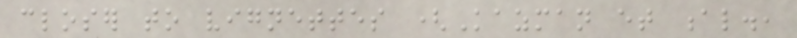closer to vignettes (Kazman et al.,
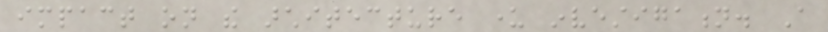impact on the architecture under investigation. A
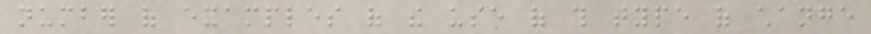number of examples of the use of this type of change
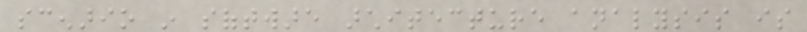scenario in software architecture analysis is
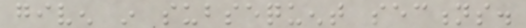given in subsequent sections.
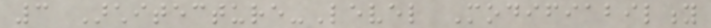3 Architecture-Level Modifiability
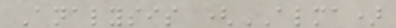Analysis (ALMA)
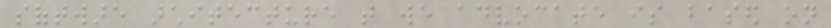software architecture that we advocate is based on
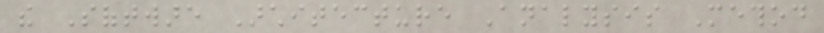the Software Architecture Analysis Method
